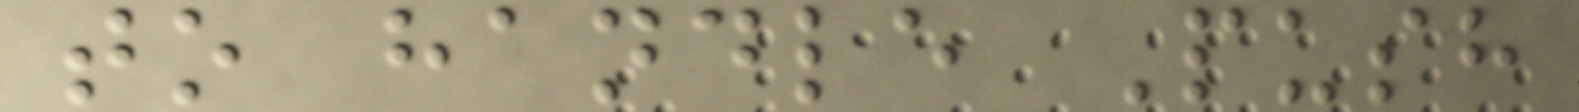to handle Push
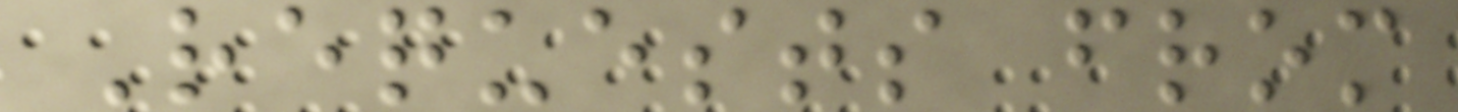Requests from
